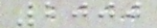2000
